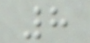8
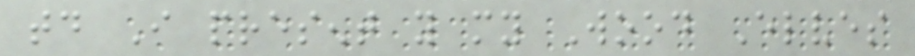today I present you my Wood Elves
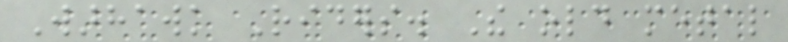Warhawk Riders. The old metal
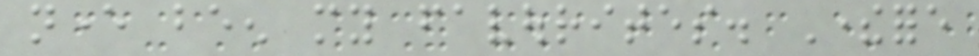never been my favourites. Therefore
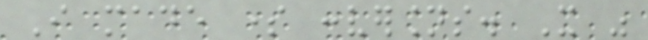I made some conversions. It was
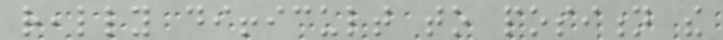really difficult to position the
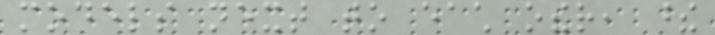models next to each other, these
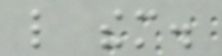like them.
